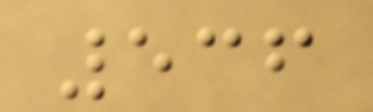536
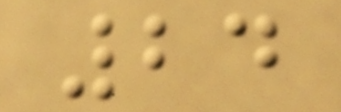24
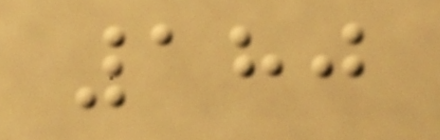180
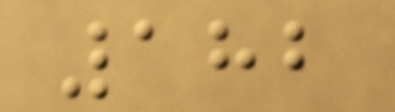182
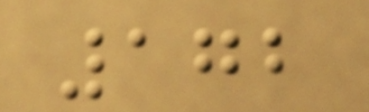172
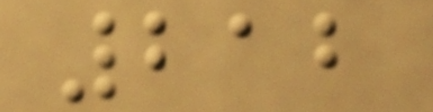212
